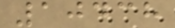10438
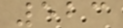523
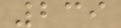239
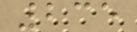235
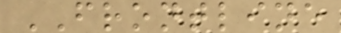FRONTLINE
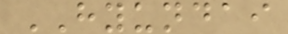HYUNDAI
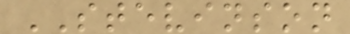STEVINSON
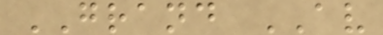GRAND AV
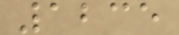1235
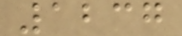1237
